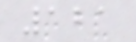121
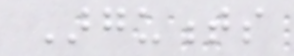Arguments
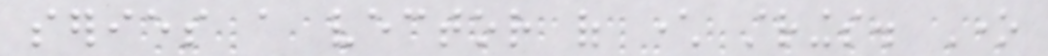series a vector of character strings. One
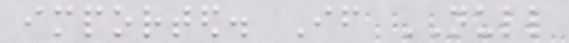imported. If NULL
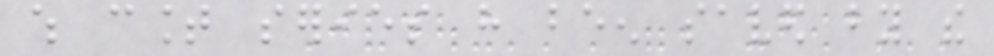which count series have been saved by the
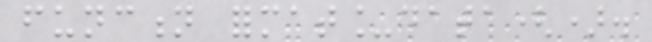function format_data().
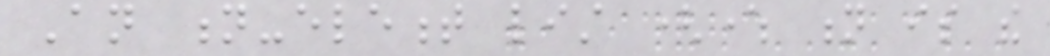An n-element list (where n is the
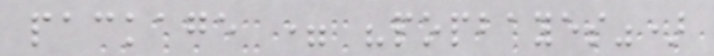package = "popbayes")
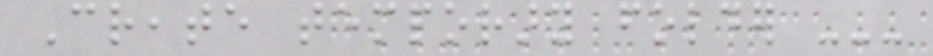Create temporary folder ---
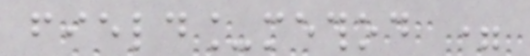field_method =
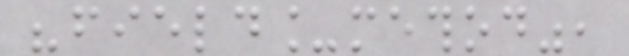"field_method",
